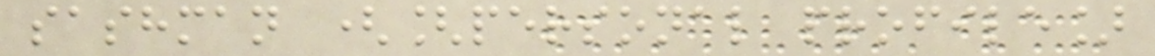sashman ([personal profile]
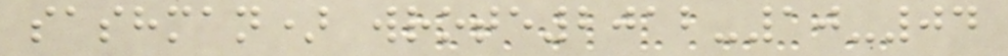sashman) wrote2012-10-04
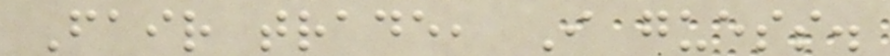Fair trade, I guess.
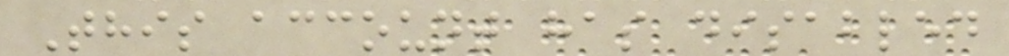This account has disabled
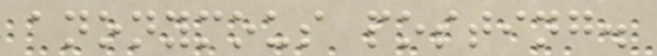anonymous posting.
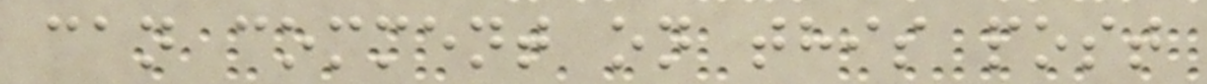can comment on this post
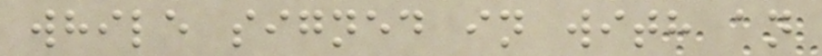while signed in with an
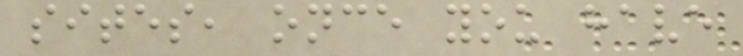sites, once you have
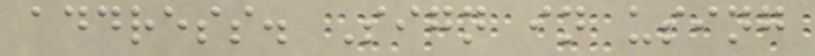address. Sign in using
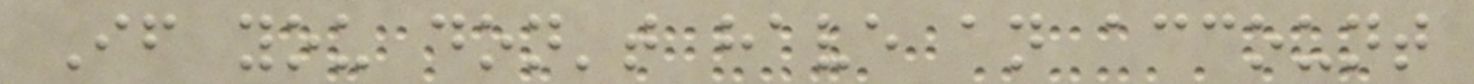If you don't have an account
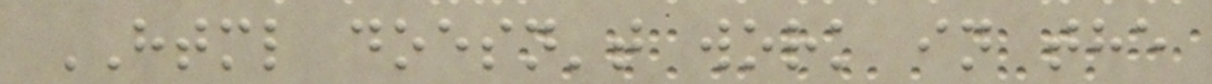HTML doesn't work in the
